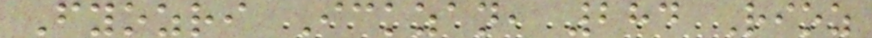Fyozri Ickzan, 284 Rioz
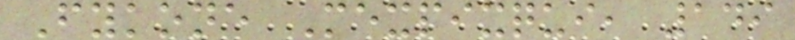Fykone Mexpixqui, 149
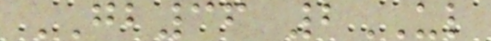GB36 2UL
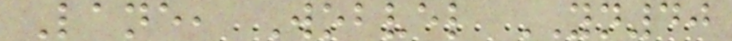Lane, Wobvel YN40
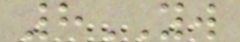8YW
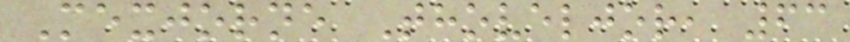Mexjorne Thoveljor, 63
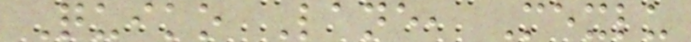Quiko Lane, Mexlu
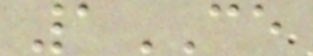1CE
